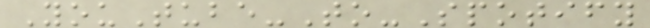YouTube-To-Spotify
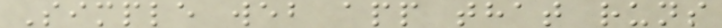Simple web app that runs
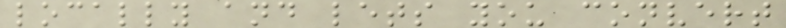locally and lets you convert
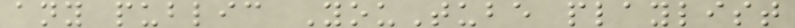any public YouTube playlist
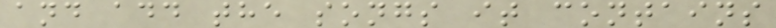and add the songs it contains
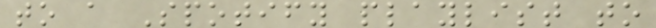to a Spotify playlist to
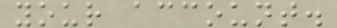your account.
